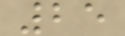25
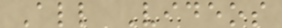All Videos
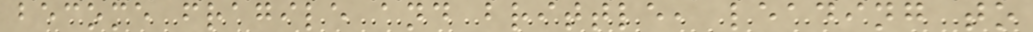become fragile and brittle, leading to
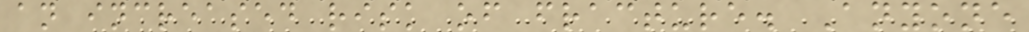an increased risk of fracture. Anyone
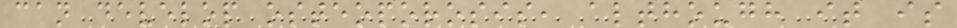can develop osteoporosis, although it is
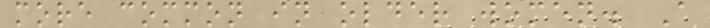more common in older women. A
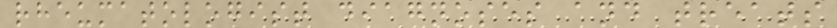rheumatologist diagnoses and treats
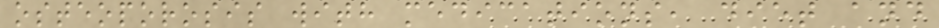osteoporosis with medications, diet and
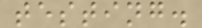testing.
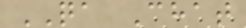QA Chat
